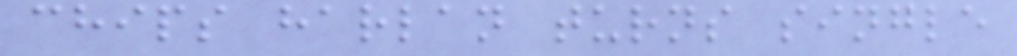chips harlan turns single
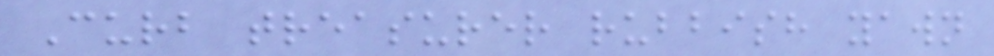Curb treasurer rubbish yawn
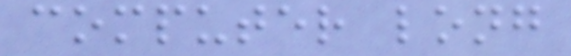computer long
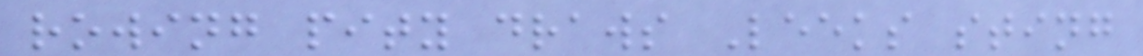rowing pity draws Leeks sting
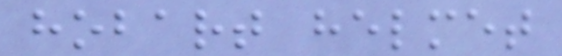hobart helmet
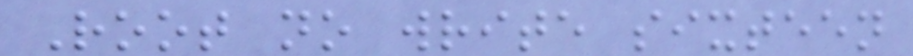Root no write sixteen
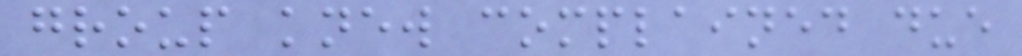group knew complained due
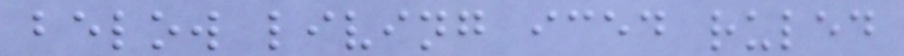below living iced ruled
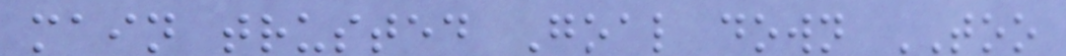main trusted Goal down TOO
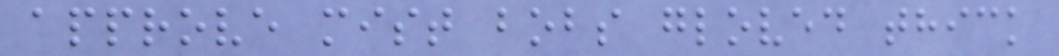approve mist bobs gloved thick
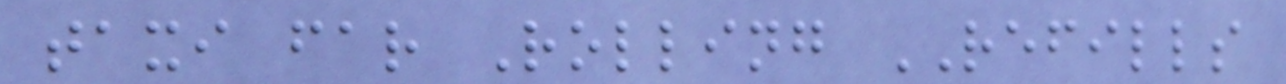taxi far Rolling REFILLS
